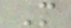M
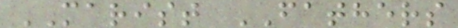MARIST FATHERS
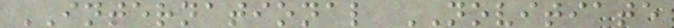INTERNATIONAL NOVITIATE
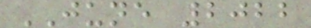JUNE 2022
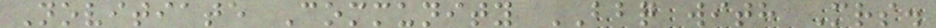Novitiate Community BBQ with Mrs.
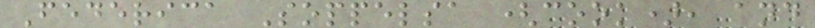Federica Soppelsa (cook), and
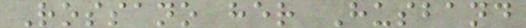Rossano her Husband
